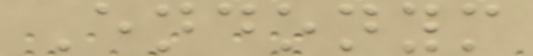Endonym
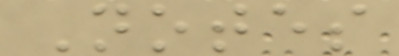Notes
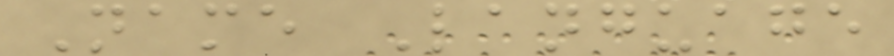Name Language
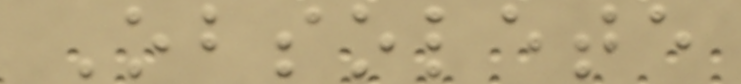Obsolete
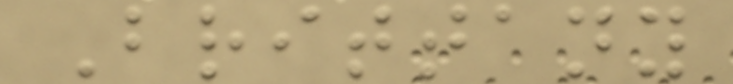Brittany
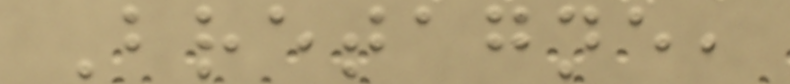Bretagne,
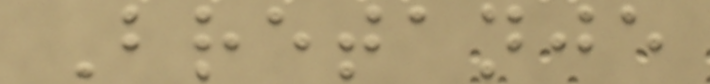Bretanje
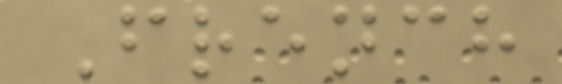French
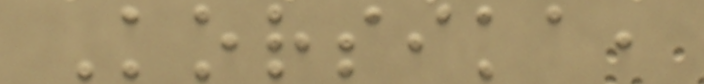Korsika,
